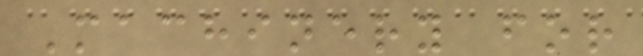Machinery for
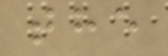the
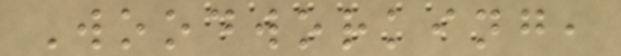Woodworking,
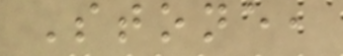Stone,
